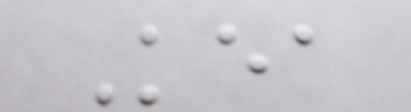Kea
